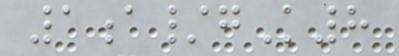1a/gK8
